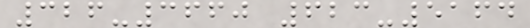326-3660 623-5164
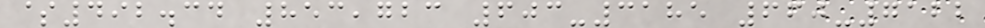$492.34 853,723 603-3185 660-7122
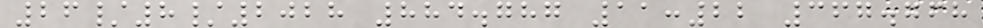26/8/2028 884.787 11:22 367.768
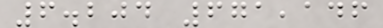6.204 671,146
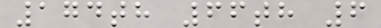174th 66th 6
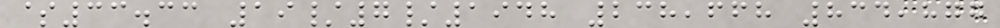$33.33 19/7/1948 238,668 834,877
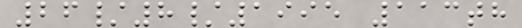26/8/1995 113th
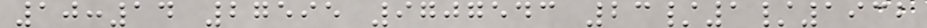10:14 27595 9707543 23/1/1932
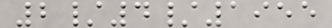2/4/1955
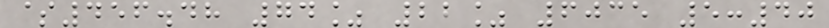$456.48 74% 22% 6035 5:40
